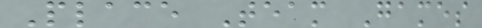Place Team Games
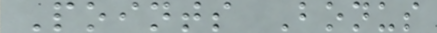Points Bonus
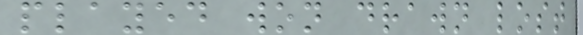played won drawn lost
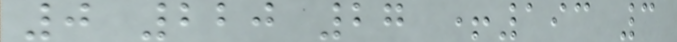0 220 27 +193 3
